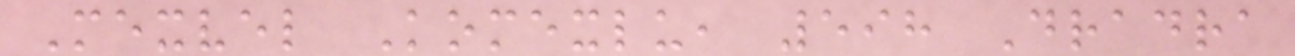Mexvel Komexlu, 598 Dradra
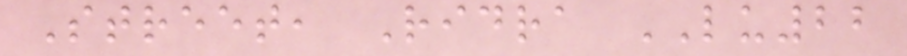Street, Ridra LU22
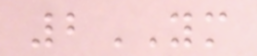2YM
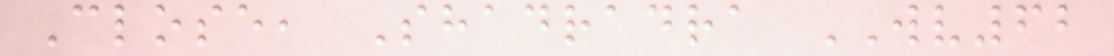Close, Shadradra WV62
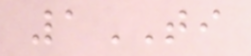1TI
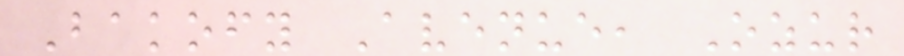Bakofy Avenue, Ozur
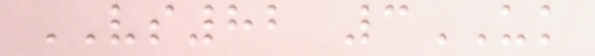VS82 3UK
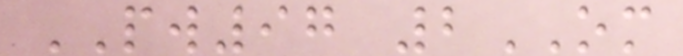PW97 2OM
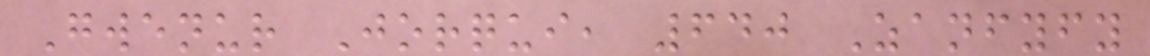Gwenur Jorqui, 640 Zanfyfy
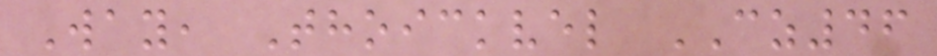Way, Thoickvel CZ46
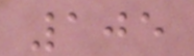105
